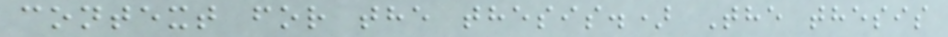context for the thesis.) The thesis
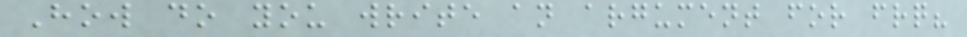How do you write an argument for frq?
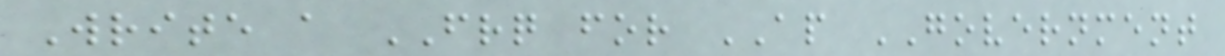Write a FRQ for AP GOVERNMENT
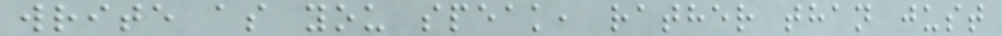write as you speak, rather than just
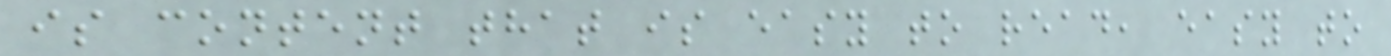is content that is easy to read, easy to
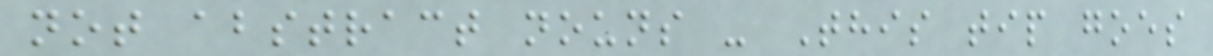not abstract nouns - This tip goes
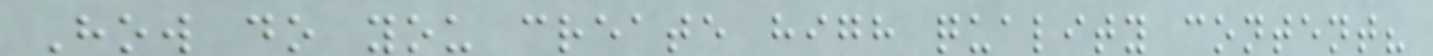How do you create high quality content?
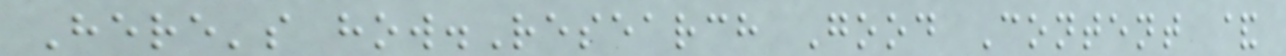Here's how.Research Good Content &
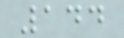144
